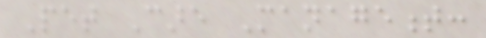Pet Care Management:
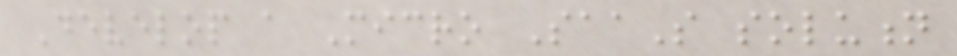Develop a Micro SaaS solution
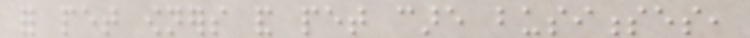for pet owners and pet care businesses,
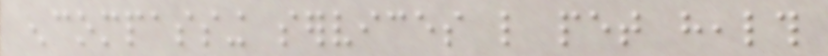encompassing services like pet health
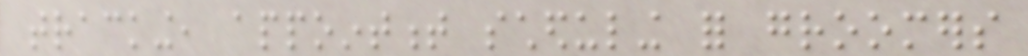tracking, appointment scheduling for groomers
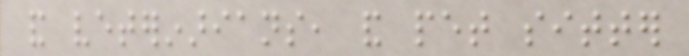and veterinarians, and pet sitter
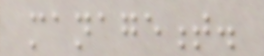management.
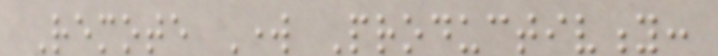Remote Work Productivity:
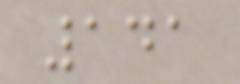141
